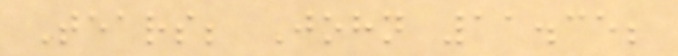Tears; John 11.35;
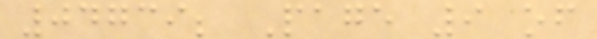04739; Page 9 of
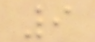9
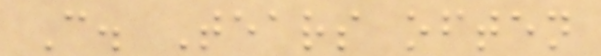C. Tears often
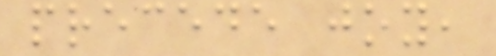precede joy,
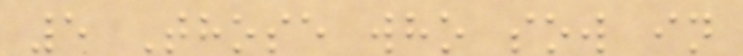5 Those who sow in
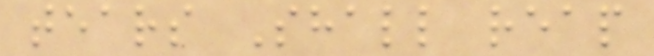tears Shall reap
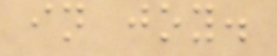in joy.
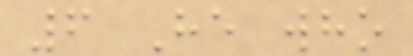6 He who
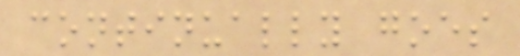continually goes
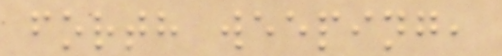forth weeping,
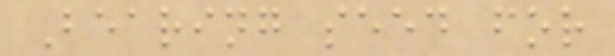Bearing seed for
